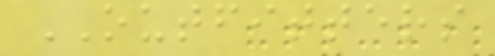OUTFITTERS
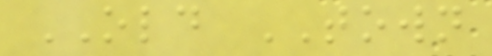OLD TOWN
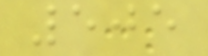505
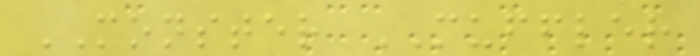MONSTER MUFFLER
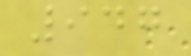947
